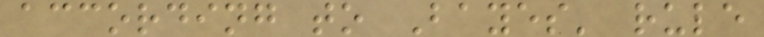according to Bayes' rule
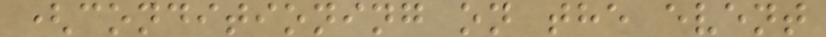(conditioning on the event
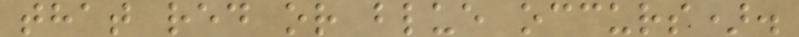that red or blue occurs).
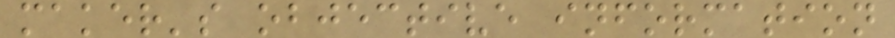maker's objective information
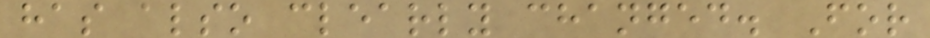has also clearly changed. For
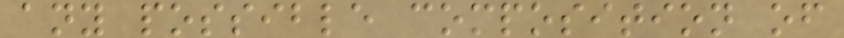any possible composition of
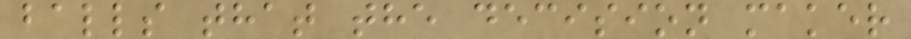balls that the decision maker
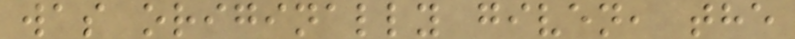was originally given, the
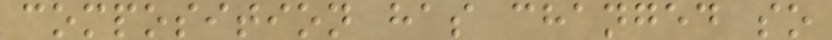composition has changed so
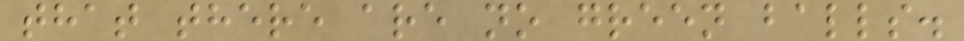that there are no green balls.
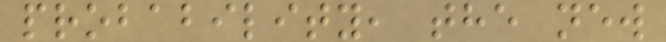probability, the new
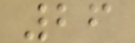26
